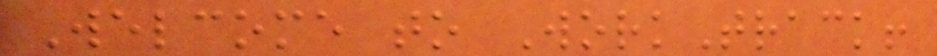Welcome to WorkTrack!
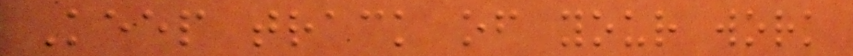Keep track of your work
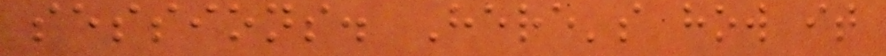sessions. Here's how it
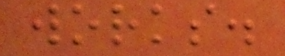works.
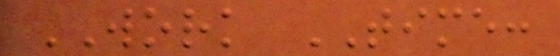WORK TIME:
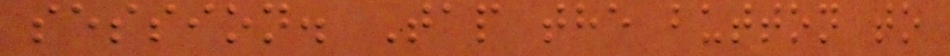session. Tap the button to
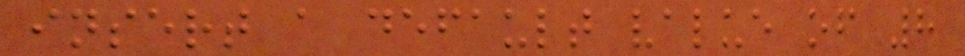insert a default value of 8
